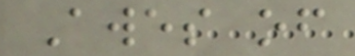Awes of
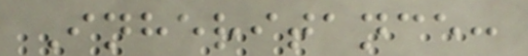Inheritance:
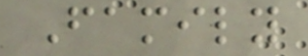Family
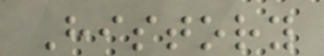History
